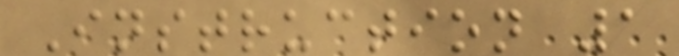Instruction 1
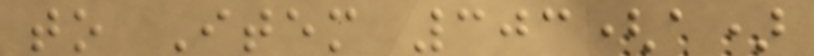to Item 303(a)
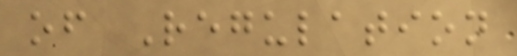of Regulation
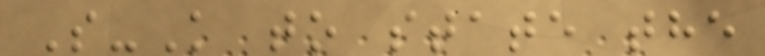S-K to state the
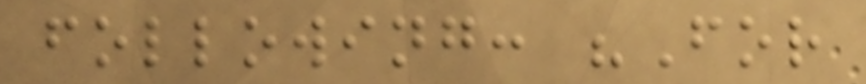following: "For
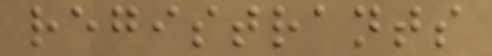registrants
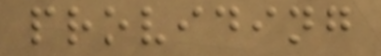providing
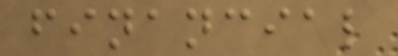financial
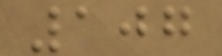107
